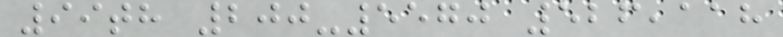99th 200-5570 526,118
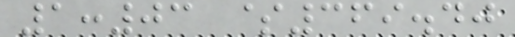1:03 $369.40
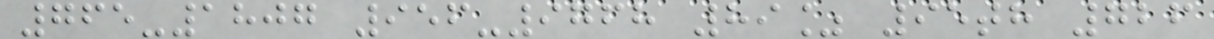765-1807 956-9768 89% 95th 726
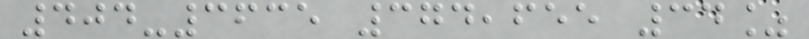404-3635 374,655 34%
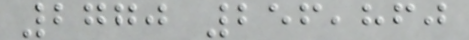2770 256,860
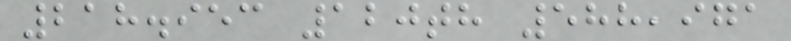218.953 120th 588,971
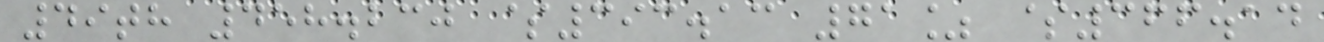49th 458.230 $393.13 71% $366.14
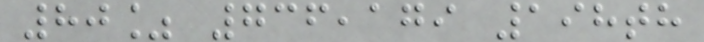80% 736,179 198th
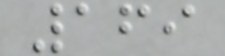169
